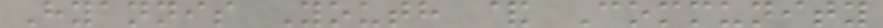Hyannis Youth & Community
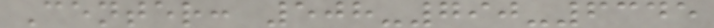Center: 508-790-6345
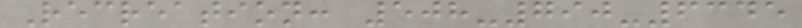Recreation: 508-790-6345
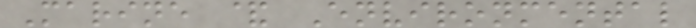Marine & Environmental
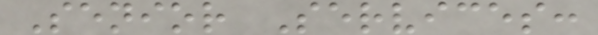Senior Services:
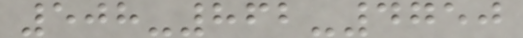508-862-4750
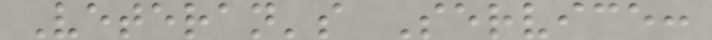Veteran's Service:
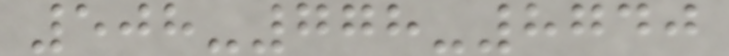508-778-8740
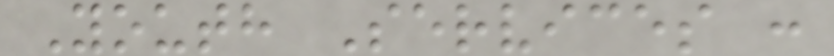Youth Services :
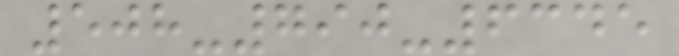508-790-6345
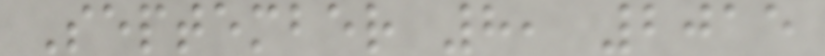September 8, 2015
